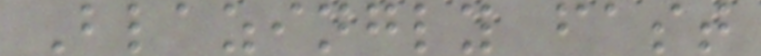Blazingly fast
